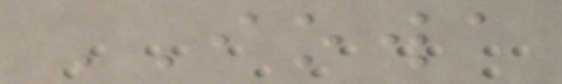IOWA
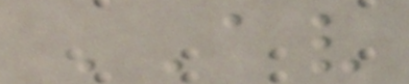AV
